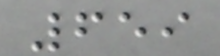659
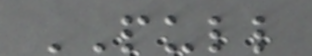PULL
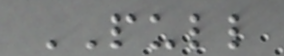PULL
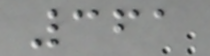361
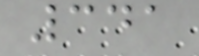341
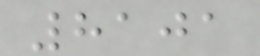8101
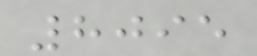8095
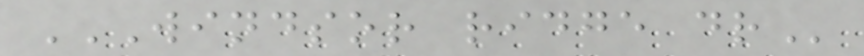WINDSOR RIDGE DR
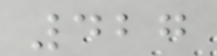427
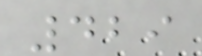429
